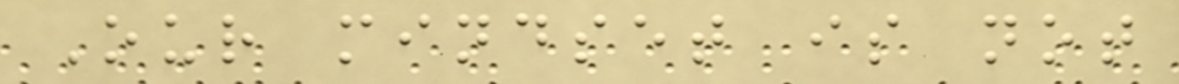Our mindset is not
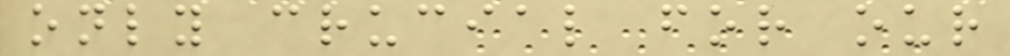only crucial for our
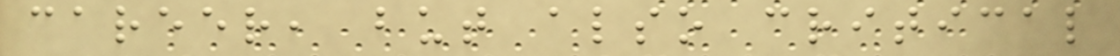career, but also critical
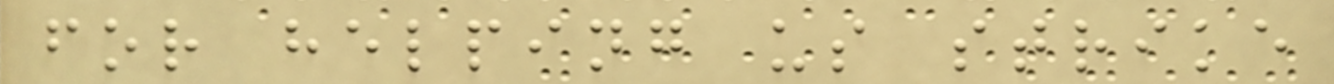for helping us strike
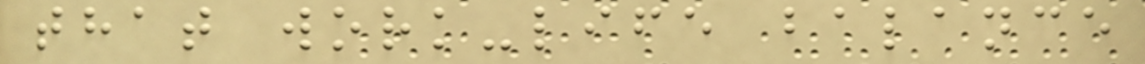that work-life balance
